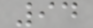94
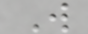W
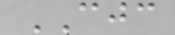CJC
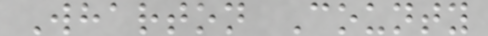Wharton County
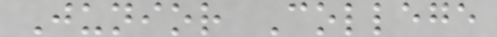Junior College
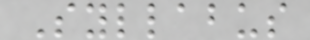Syllabus
